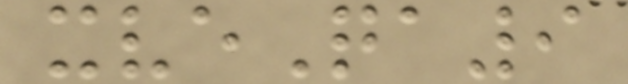xveQa9
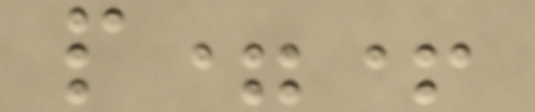p=+
